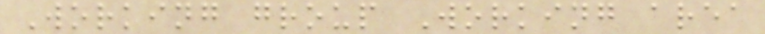Working group Working area
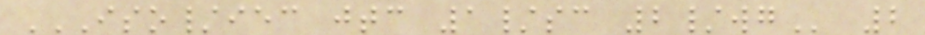ISO/IEC JTC 1/SC 2/WG 2
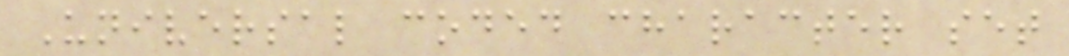Universal coded character set
